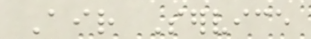Air Service
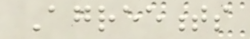Agreements
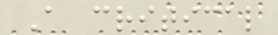A critical
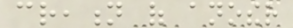creation of another
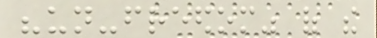"un-freedom" of the
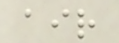air
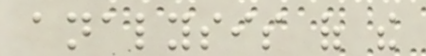analysis of the
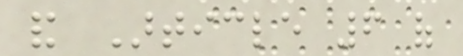and Article 6 of
